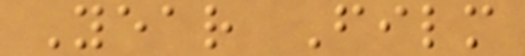Year Film
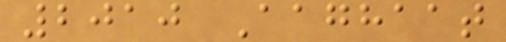2010 Aaghaat
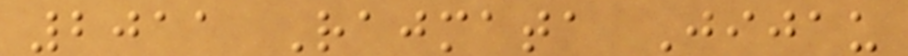2011 Rajmata Jijau
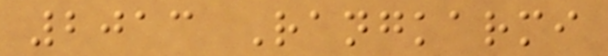2013 Rangkarmi
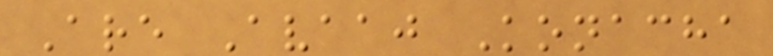Are Avaaj Konacha
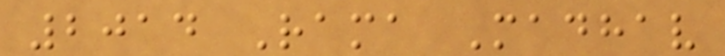2014 Rama Madhav
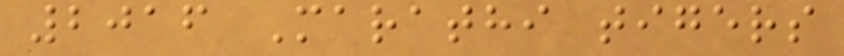2016 Marathi tigers
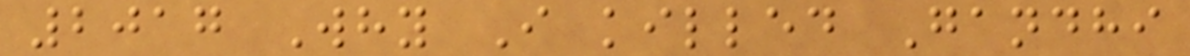2017 Why I killed Gandhi
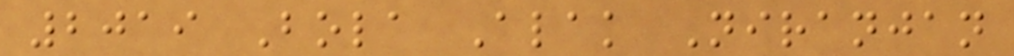2019 Bola Alak Niranjan
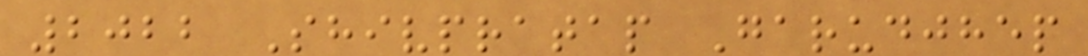2022 Shivpratap Garudjhep
